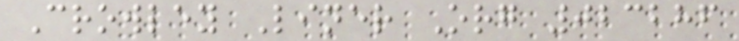Crowley Liner Org 023286
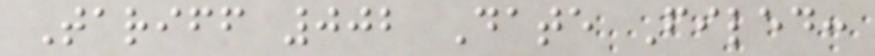Tariff 002 Date Filed:
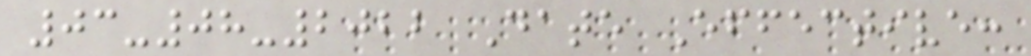03-08-2022 Date Effective:
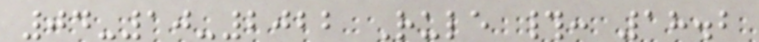04-10-2022 Rule #: 18.2
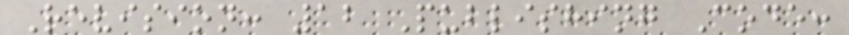Revision: 12 Publishing Code:
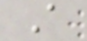A
